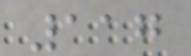117
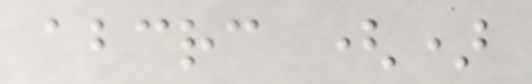abcrc ()
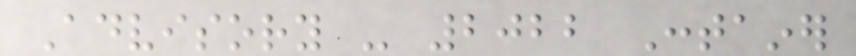Advisory - 2022 Container
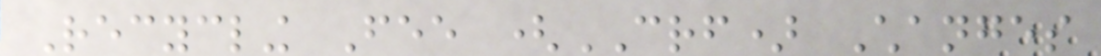Recycling Fee (CRF) Changes
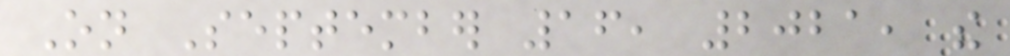On September 16, 2021, the
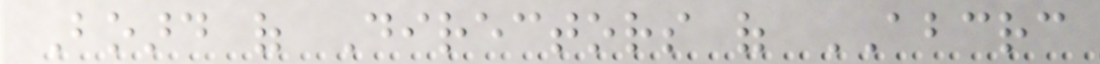Board of Directors of ABCRC
